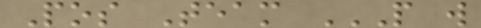Pos Team P W
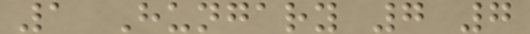1 Hungary 7 7
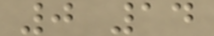0 14
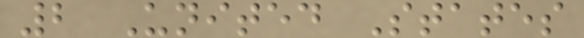2 United States
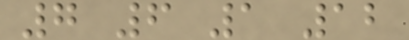7 6 1 12
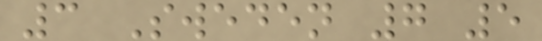3 Sweden 7 5
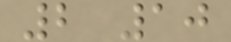2 10
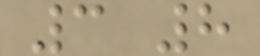3 8
